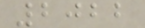2022
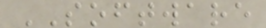SOFTWARE
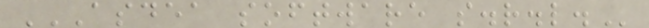ASDEA SOFTWARE S.R.L.
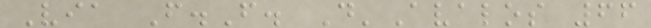Via F.F. D'Avalos 66
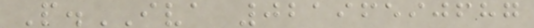P.IVA 02196590687
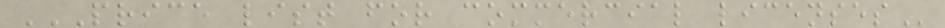PRICE LIST FOR COMMERCIAL LICENSES
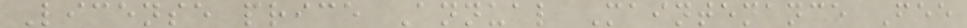License price Annual Maintenance Fee
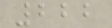222
